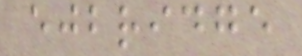ejbridge
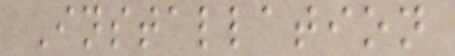Installation
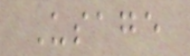Usage
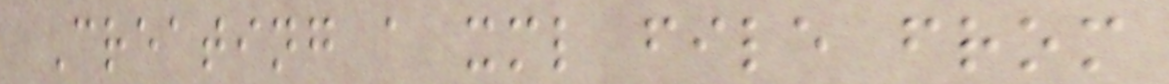Creating a xml file from
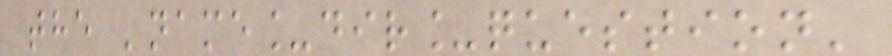the 'name_dir_question'
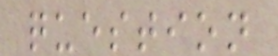question
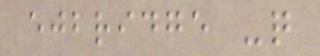ejbridge -q
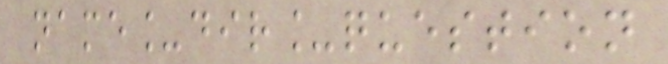name_dir_question
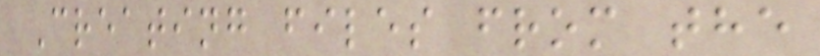Creating files from the
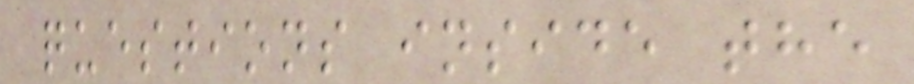questions inside the
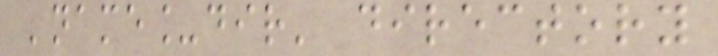'name_dir' directory
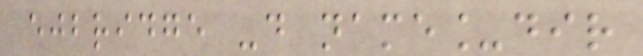ejbridge -d name_dir
